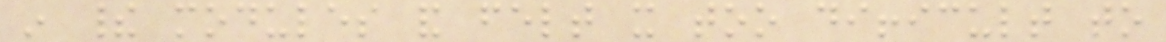in their modules and felt it too difficult to
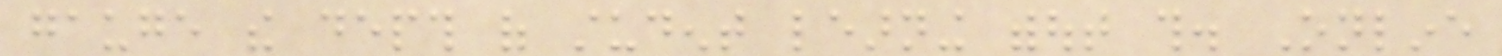gauge the depth of student learning without this. Online
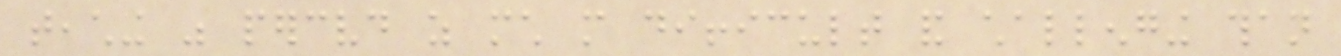teaching was perceived as much more difficult and challenging than
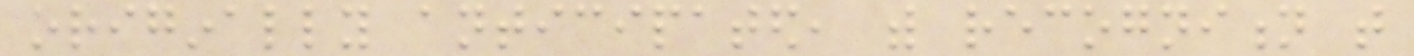originally anticipated, with recognition that
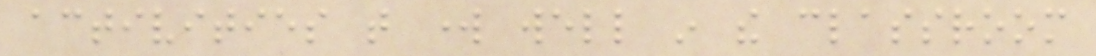activities that work well in the classroom
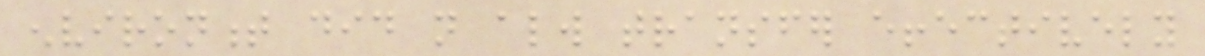environment did not always transfer effectively
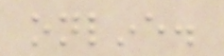online.
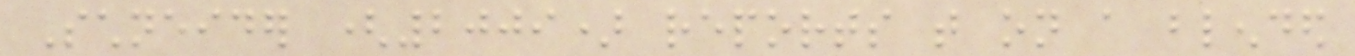Schneider (2009) reports that on a blended
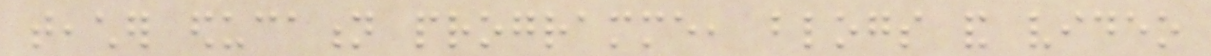teacher education programme, blogs and video
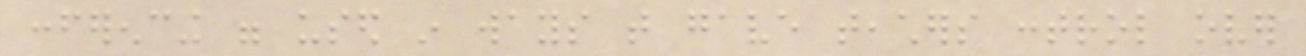conferencing were used in ways that gave teachers control over
